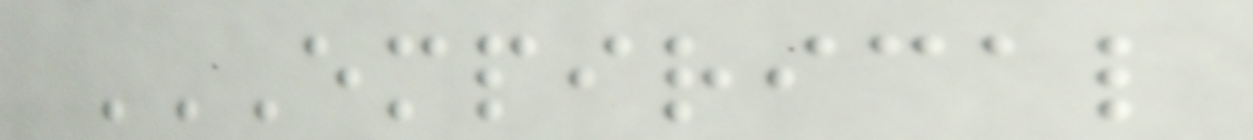EMPIRICAL
